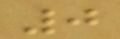0
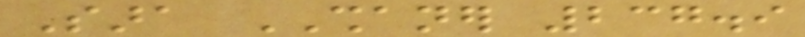Sara SHANER 237.9
